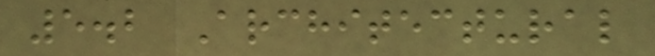5.2 Architectural
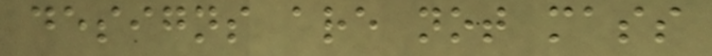designs are not mass
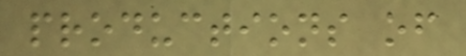productions of
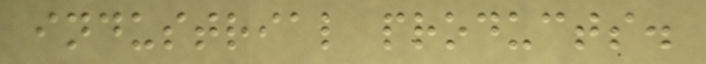industrial products.
